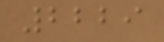2229
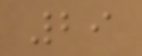29
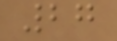27
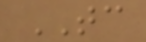TC
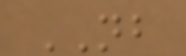NB
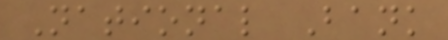National Bank
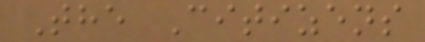The Citizens
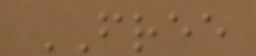FREE
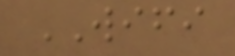WIFI
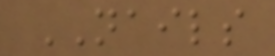NAILS
